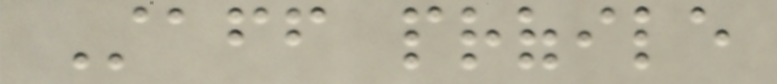Staff profile
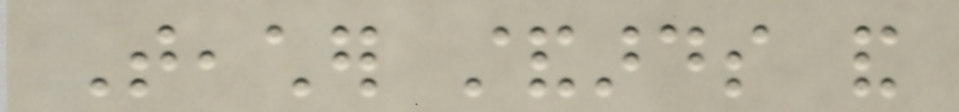Teacher standards and
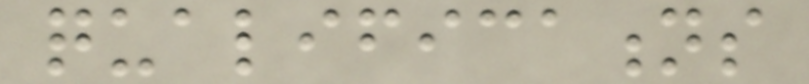qualifications
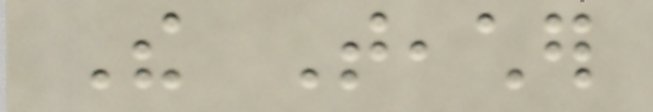The Teacher
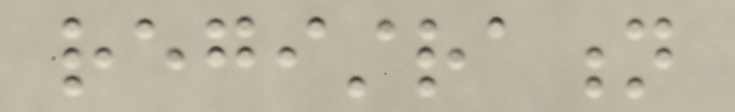registration
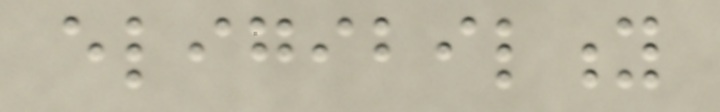eligibility
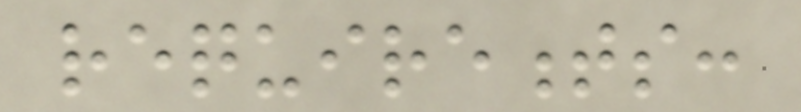requirements:
